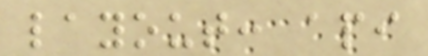layout: api
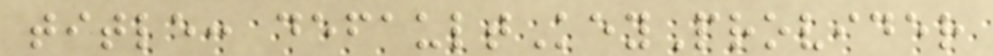title: defaultKeyProvider
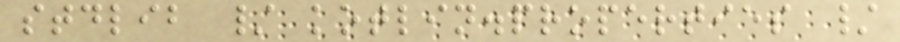stdlib / kotlin.properties /
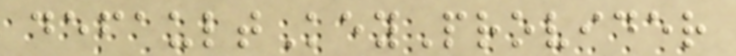defaultKeyProvider
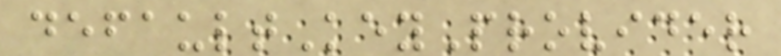defaultKeyProvider
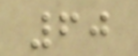60
